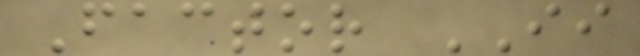Factor II
